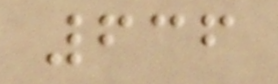636
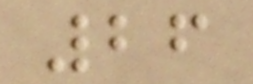26
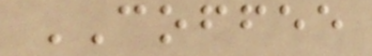COFFEE
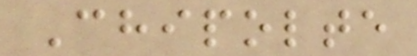Chipolte
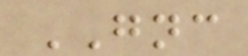GNC
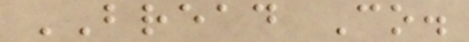BREAD Co.
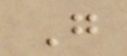G
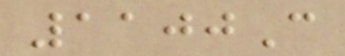1100C
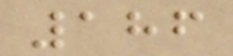186
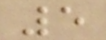5
